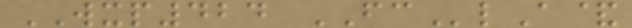WXP424 FClA&
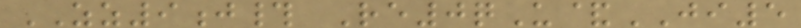ZZ9j# Re0qU&JI5
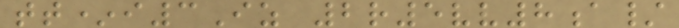tt*i3Iz 2r5vv8a/
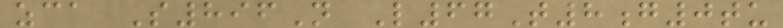zca S896N L67T8g0tu
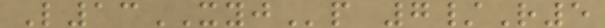L13XYJp 7/R5
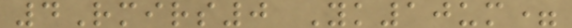4Rmirs0 Yk10um=
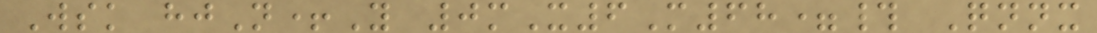Wsk hjN+Y 0mX6M68=# Qnnx
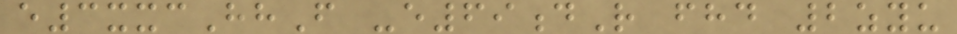e3xxcHhF -e69dR fhd 2zyu
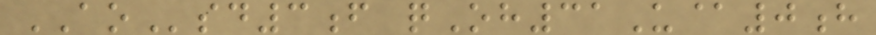AOsd3f qOh31U@0h
